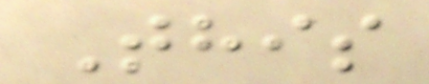This
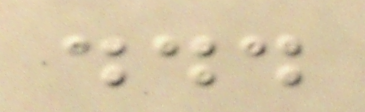...
